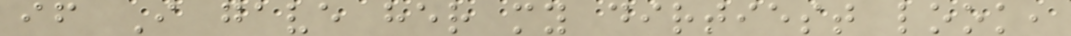if I gave her my dirtiest look,
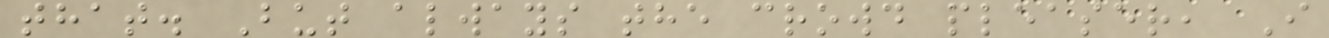that. But always the crowd pleaser, I
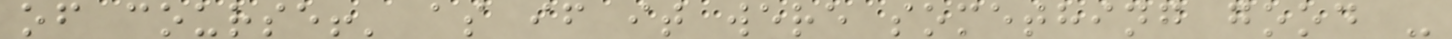of course!' as if it were something good -
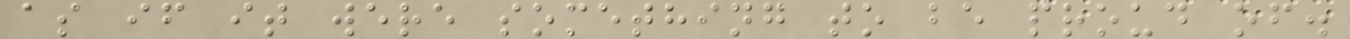as if it were something to be proud of.
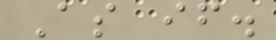As if.
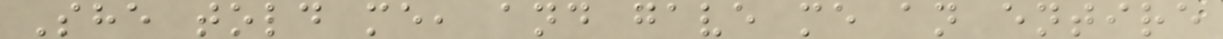She told me, and gave me an entire
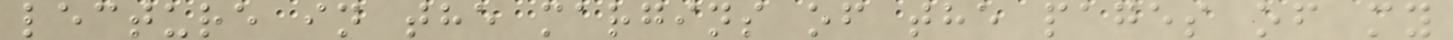lecture in the margins of the pages of my
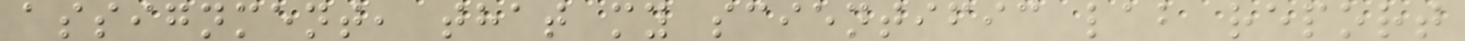assignment, that my scientific lab report
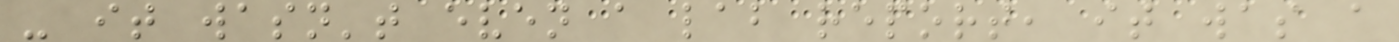- it wasn't even a lab report, it was a
